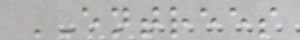ENTREES
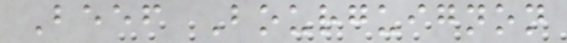Beef Bourguignon
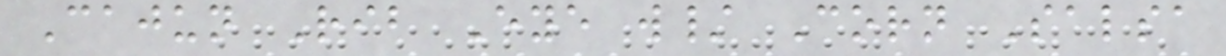Cajun Rib Eye w/ Corn Salsa
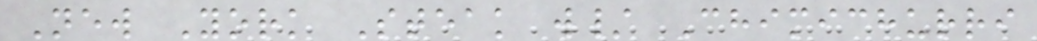New York Steak w/ Chimichurri
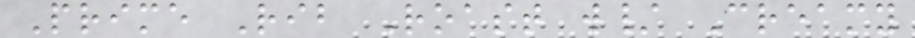Prime Rib Roast w/ Creamy
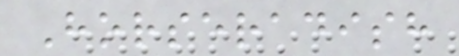Horseradish
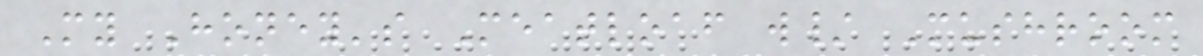My Honey's Meatloaf w/ Mushroom
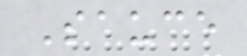Sauce
